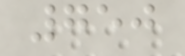750
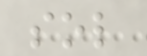sol
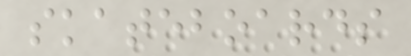skateboards
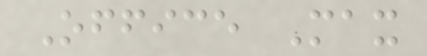Office Max
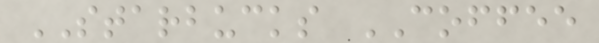STARBUCKS COFFEE
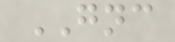GNC
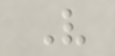V
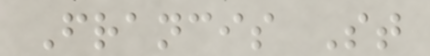Francis St
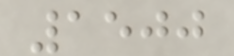1500
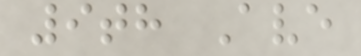9th Ave
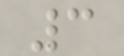3
